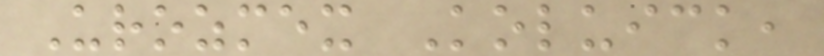Urozmex Koluick,
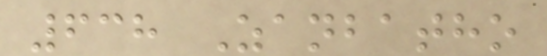638 Zanbatho
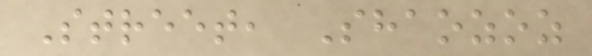Street, Shaozoz
